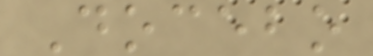Docebo
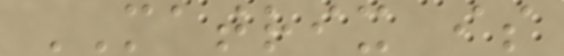MATRIX is
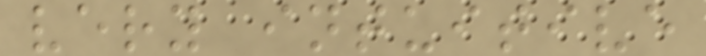very intuitive
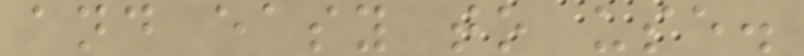and easy to use.
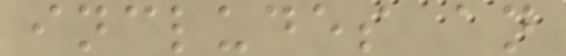includes an
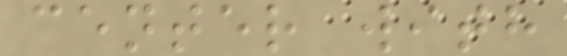center with
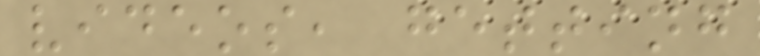videos, getting
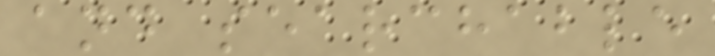and searchable
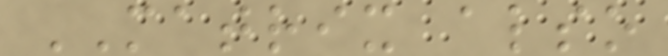MATRIX also
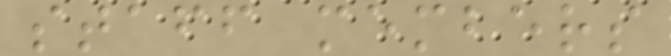staff members
